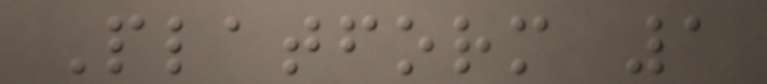Platform 1
